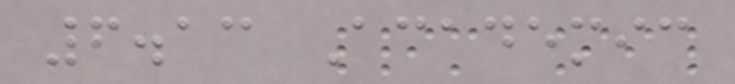6.13 Academic
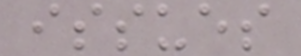issues
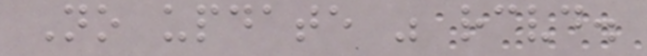No update was received.
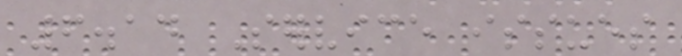6.14 Service issues
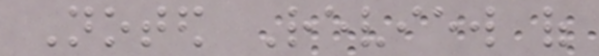Noted Review of
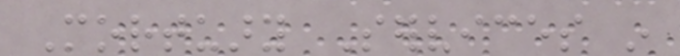Mortuary Services in
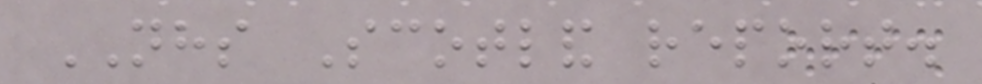NHS Scotland report.
